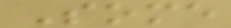Some
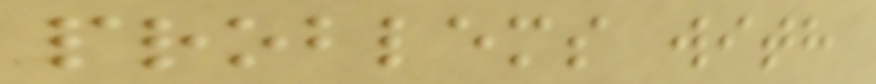problems with
